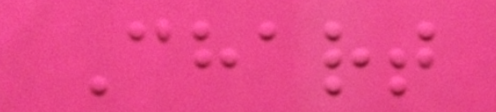Chart
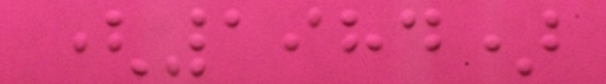(1984)
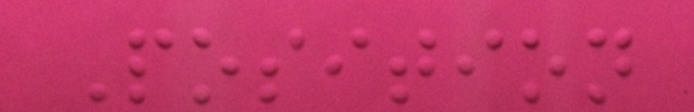Position
